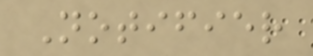Notifier
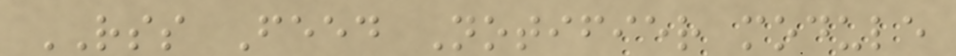RSS Feed Notifier module
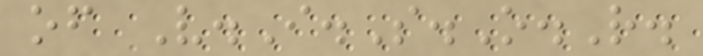of V.I.S.O.R.
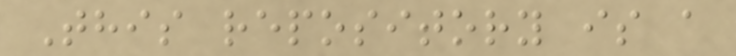This repository is a
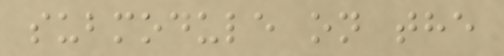submodule on the
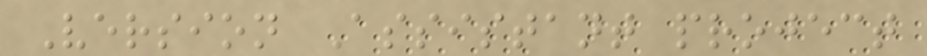Version Assistant project
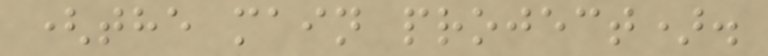(the main project).
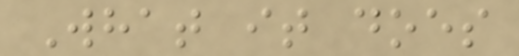What it does
